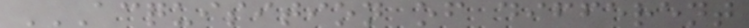ACQUISITION OF DIFFERENT
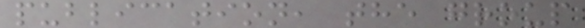publication, the group
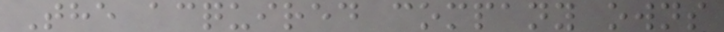The acquired company owns
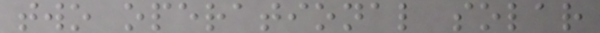two operational solar
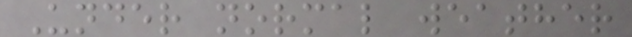Under normal weather
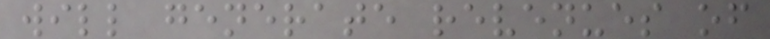will generate revenues of
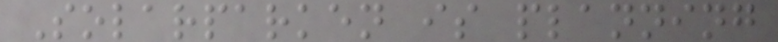Solarparken is planning
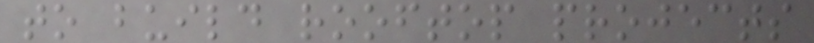to build rooftop projects
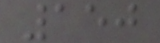150
